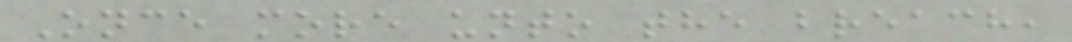Once more unto the breach,
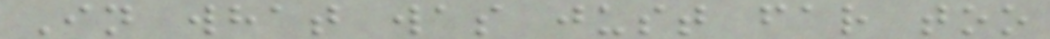In what was just far too
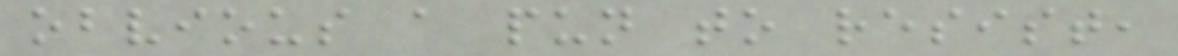obvious a pun to resist,
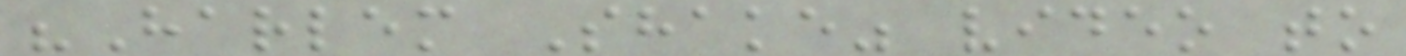"Harlem Shake" video to
